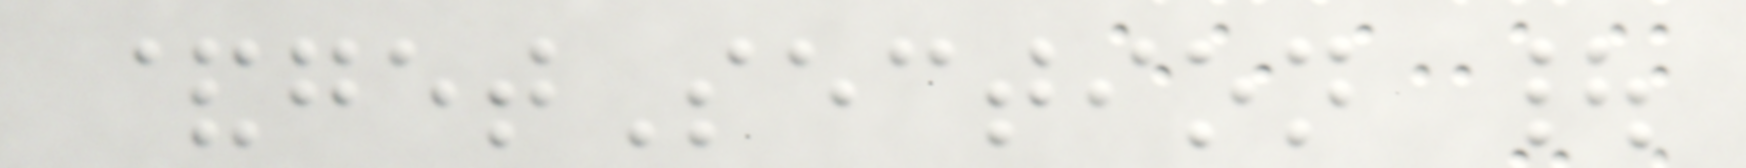&getSection |
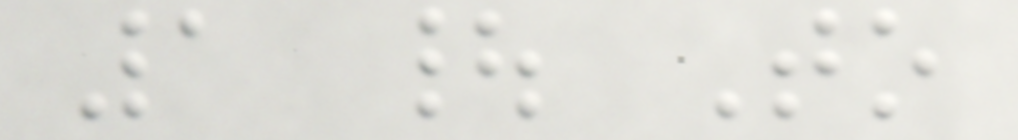1 | To
